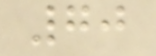70
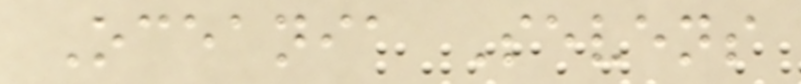Oceania Sevens
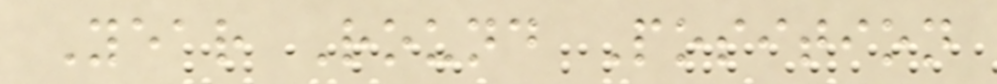Year Round Position
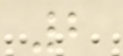2
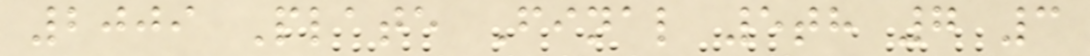2009 Plate Final 5th 7 3
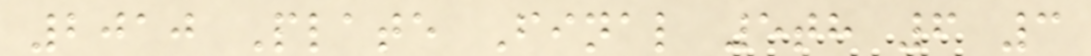2010 Plate Final 5th 6 3
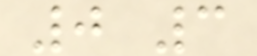0 3
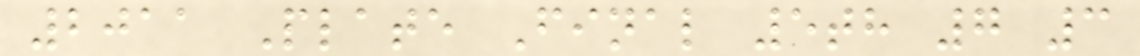2011 Plate Final 5th 7 3
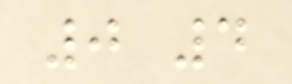0 4
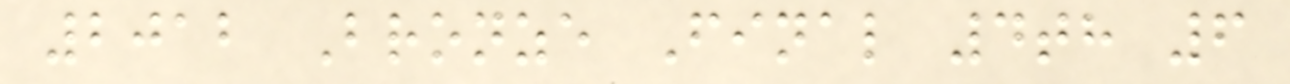2012 Bronze Final 4th 6
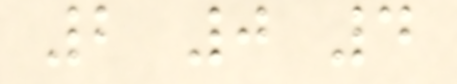2 0 4
